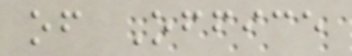of Office
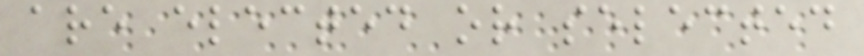are elected or selected
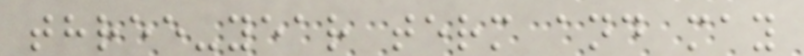three-year term and may
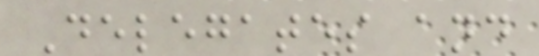Delegates and
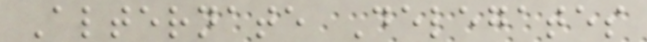Alternate Delegates
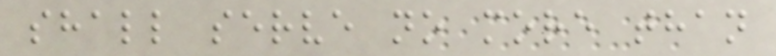shall serve no more than
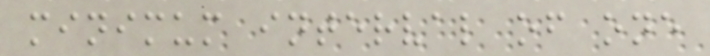minimum interval of one
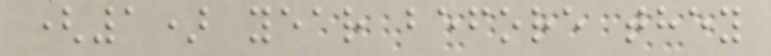(1) year before they
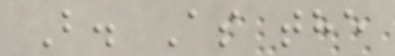B. As the
